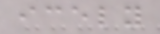icely
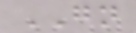GN
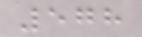578
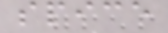spice
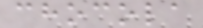chocola
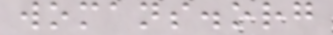womans.org
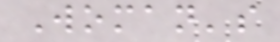Woman's
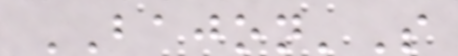BAJON'S
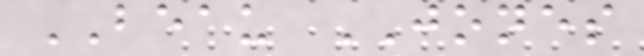BEAU JONES
